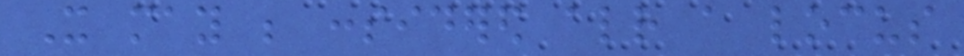It may be considered already a locus
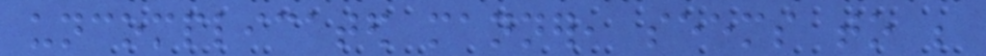uncomplicated manner, seems to be
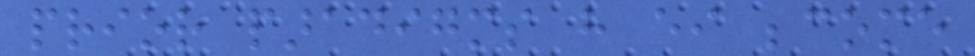prior paradigms have either become
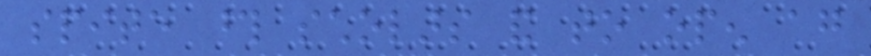spite those scholars and to open again
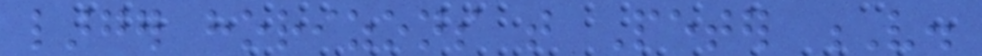larger horizons that Peter V.
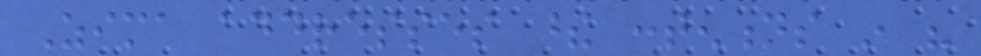Zima addresses these contentions in his
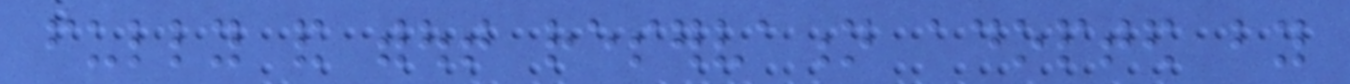fully and without reservation adopted by
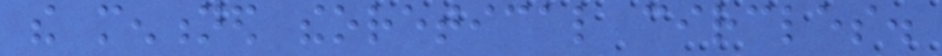the mentioned theoretical circles.
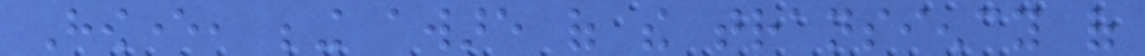However, being aware of the transiency of
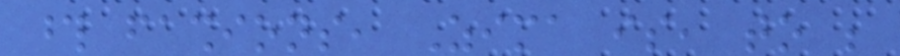those fashions, Zima is, to be
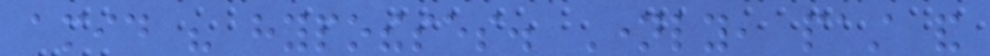amid his hypotheses. Namely, past and
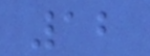12
